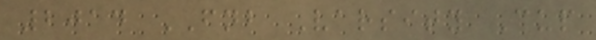2014 FNB Varsity Cup
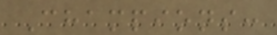Champions:
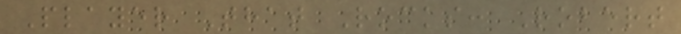Player That Rocks: Robert
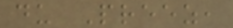du Preez,
